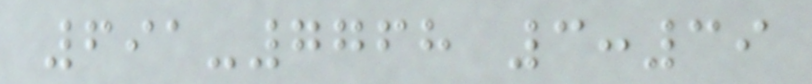691-7768 3:39
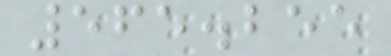565.255
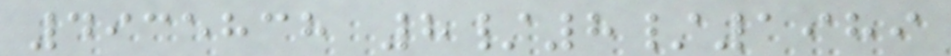4935838 8/8/1989
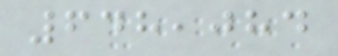648,084
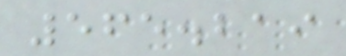565.219
